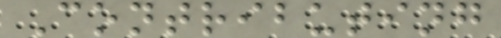Contributing
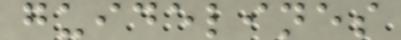guidelines
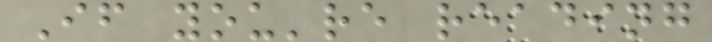If you're reading
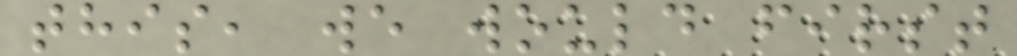this, we would first
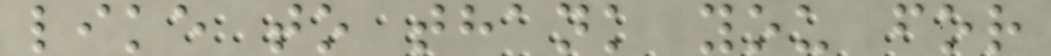like to thank you for
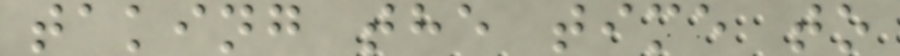taking the time to
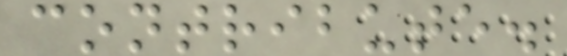contribute.
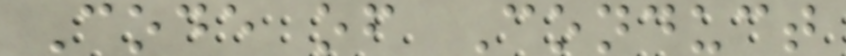Code of Conduct
